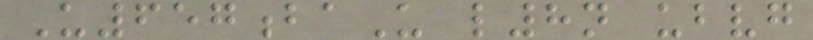U657baU l8n ubvg
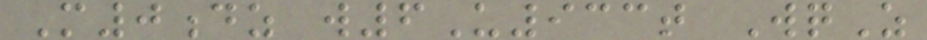M0dz w6U933t WqZ
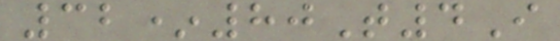32*80T4I
